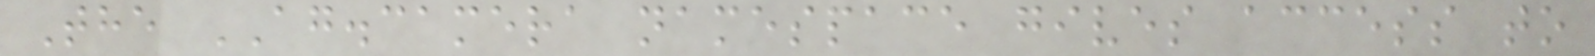The AG.camera namespace gives access to
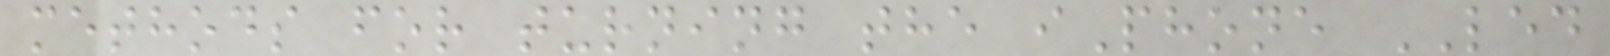methods for turning the iPhone LED
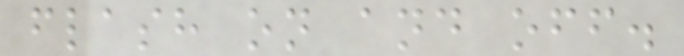flash on and off.
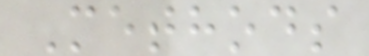Methods
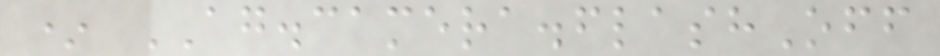* AG.camera.flashOff
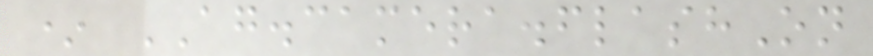* AG.camera.flashOn
